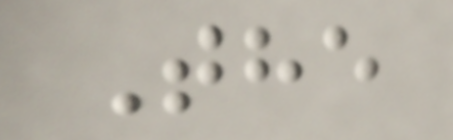The
